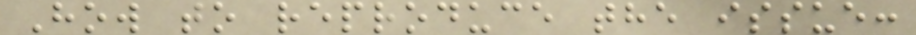How to reproduce the issue:
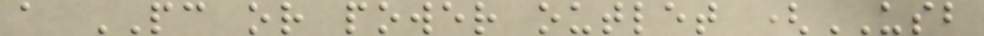a PC or power outlet (USB
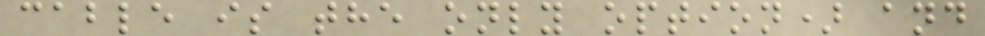cable is the only option) and
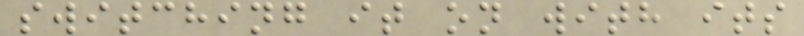switching it on with its
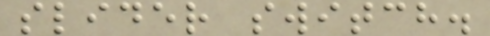slider switch.
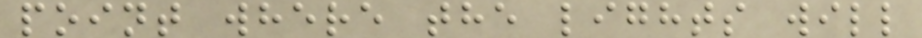point where the lights will
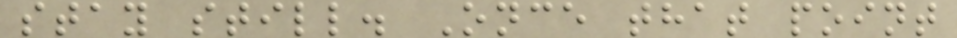stay still. Once that point
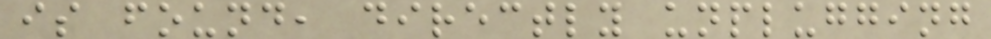is found, directly unplugging
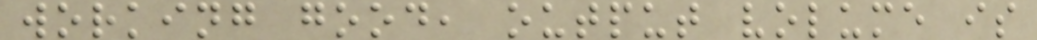working good, output volume is
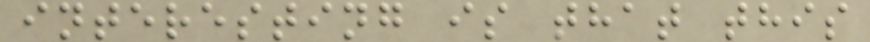interesting is that this
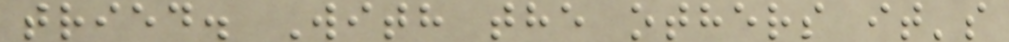tried. With the others it's
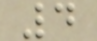4
